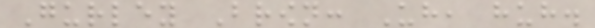Gurley Brown: Uh, huh.
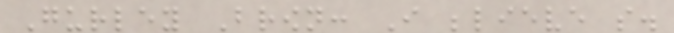Gurley Brown: I believe so.
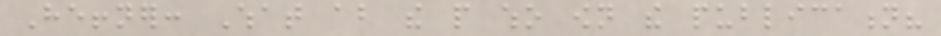Heffner: What about the people who own the publication?
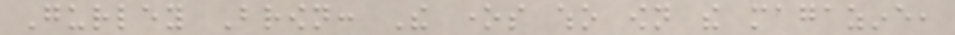Gurley Brown: The ones who own the magazine,
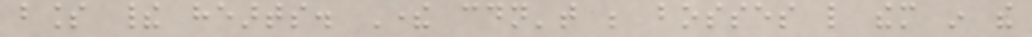bless their hearts. There couldn't be bosses like them in the
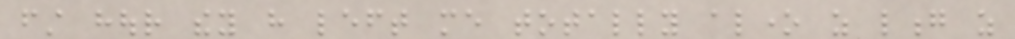first hour they have left me totally alone as long as
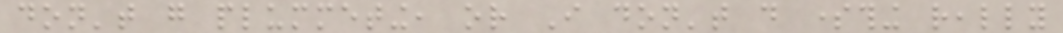don't go plummeting, or I don't do something really
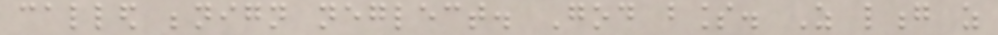called benign neglect. God bless. As long as
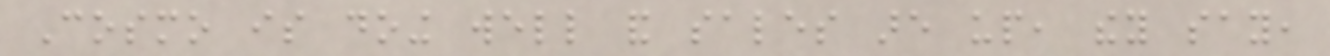Cosmo is doing well and sales are up, they say,
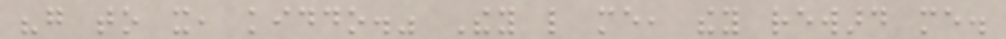"go to it, kiddo." They like me, they reward me.
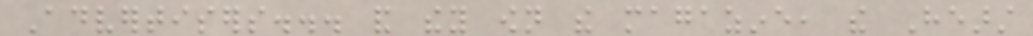Advertisers... and they own the magazine, the Hearst
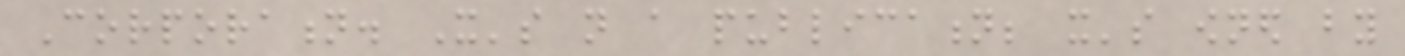Corporation. It's not a publication; it's owned by
